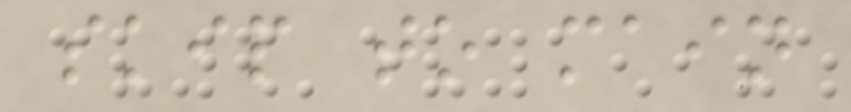skip to main
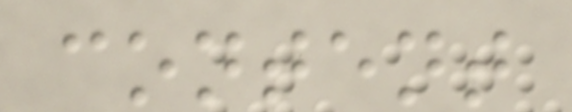content
